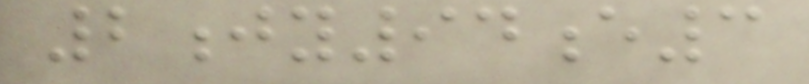2jy94e3
